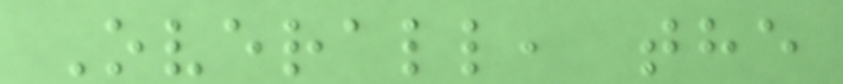Overall, the
